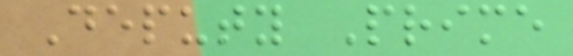Deputy Prime
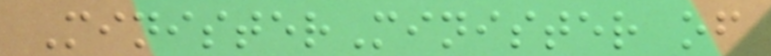MinisterMinister of
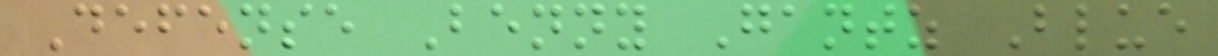Defense Benny Gantz Blue
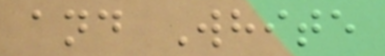and White
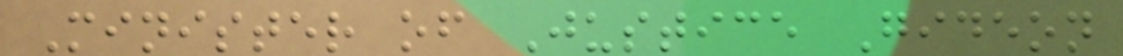Minister of Justice Gideon
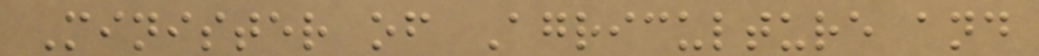Minister of Agriculture and
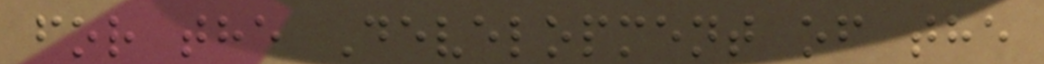for the Development of the
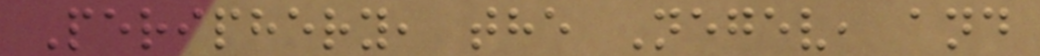Periphery, the Negev, and
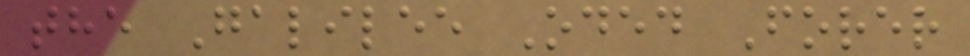the Galilee Oded Forer
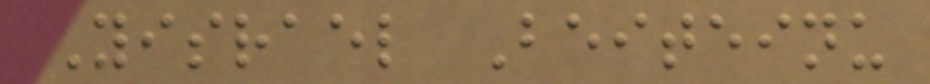Yisrael Beiteinu
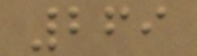269
